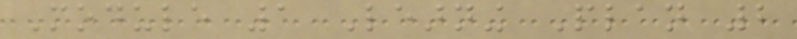Module 1 Learning Plan 2
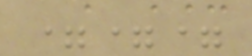===
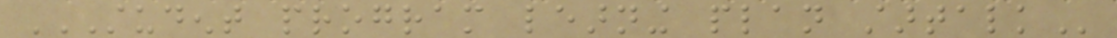STUDENT PROGRAM LEARNING PLAN STARTALK
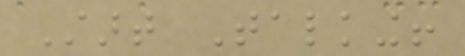Start Talking!
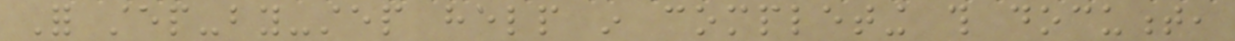For step-by-step help in completing this document,
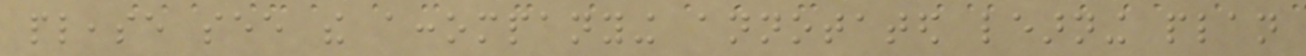please see the accompanying annotated learning plan
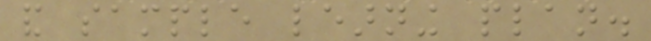and sample learning plan.
